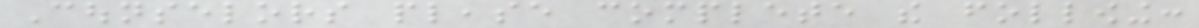Counselors please complete the following:
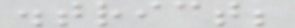district;
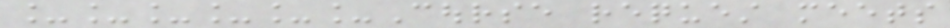______Course request meets
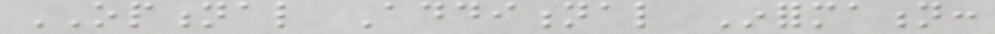OPTIONAL Additional Information:
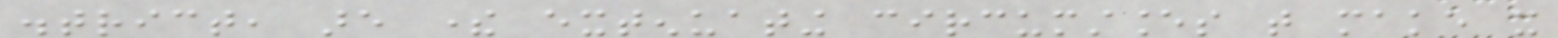district, are there extenuating circumstances that make it
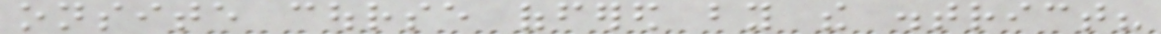onsite course offered by the district?
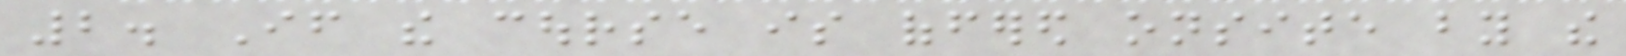2. If the course is offered onsite by the
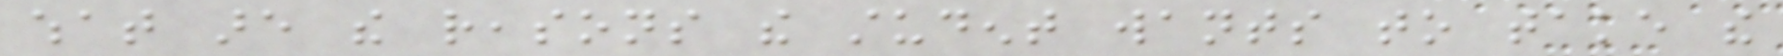what are the reasons the student wants to take the
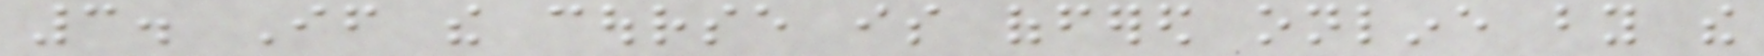3. If the course is offered online by the
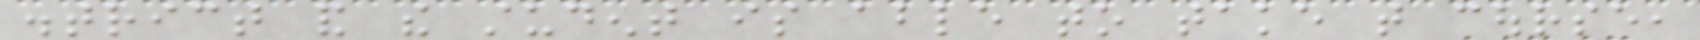district and the student is able to take that course,
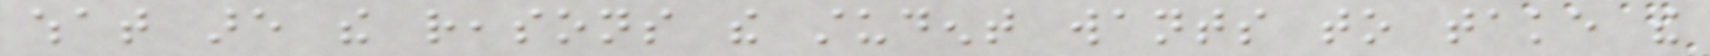what are the reasons the student wants to take the
